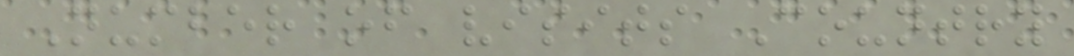Number of visits Country
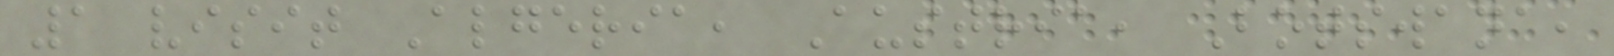1 visit Algeria, Austria, Botswana,
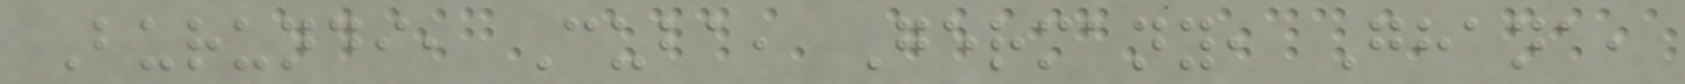Burundi, Cuba, Germany, Ghana,
